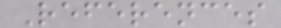References
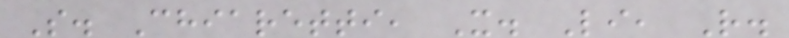S. Chiaretti, X. Li, R.
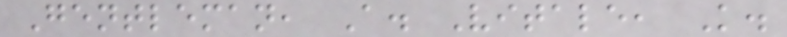Gentleman, A. Vitale, K.
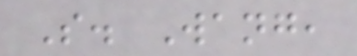S. Wang,
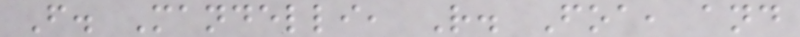F. Mandelli, R. Foa, and
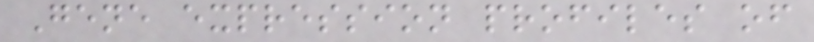Gene expression profiles of
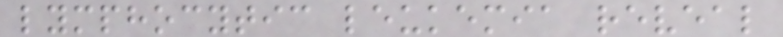lymphocytic leukemia reveal
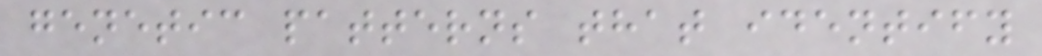genetic patterns that identify
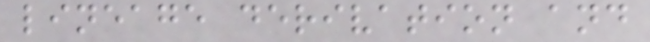lineage derivation and
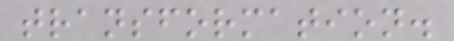transformation.
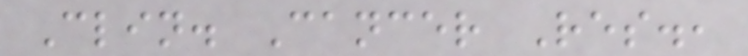Clin. Cancer Res.,
